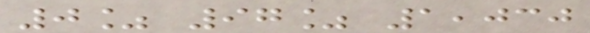0% 97% 1,030
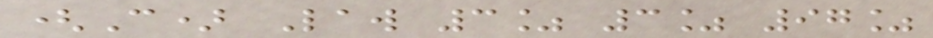(C) Law 3% 3% 97%
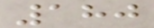180
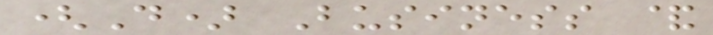(D) Business &
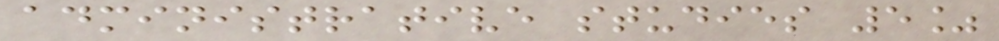administrative studies 5%
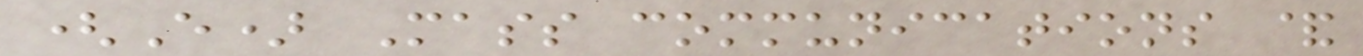(E) Mass communications &
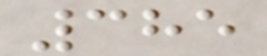385
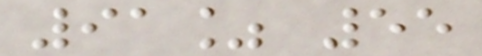91% 55
